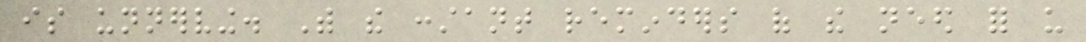is unnerving. With the constant reminders of the need for us
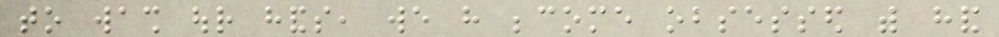to wash our hands, we have become obsessed with hand
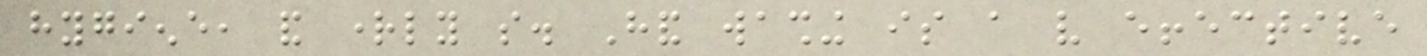hygiene, and rightly so. Hand washing is a very effective
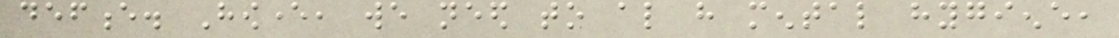defence. However, we need to also have mental hygiene,
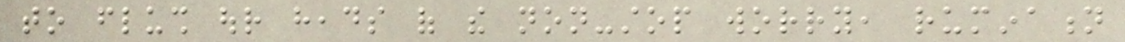to flush our heads of the non-stop worry, rumination
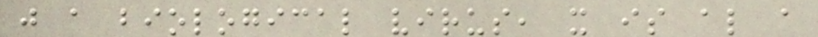just a biological virus, it is also a
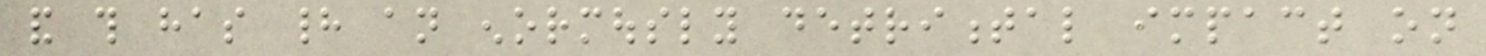and this has had an enormously detrimental impact on
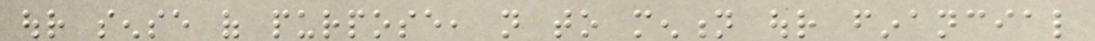our sense of purpose, not to mention our financial
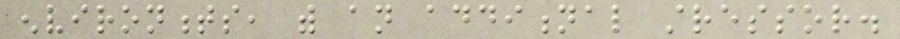environments, with an additional stressor.
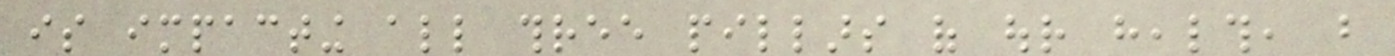is impacting all three pillars of our health, but
